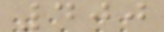400
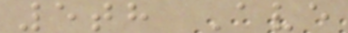5th Ave
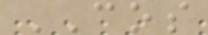COS
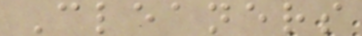Cleaners
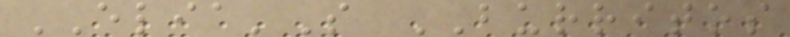ELIA'S BURRITOS
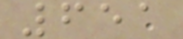651
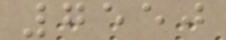7550
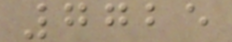7725
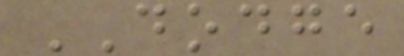DODGE
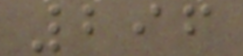296
